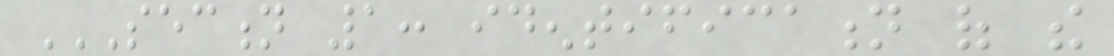SECTION 1: IDENTIFICATION OF THE
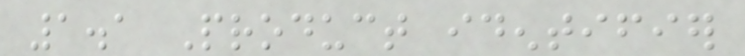1.1 Product identifier
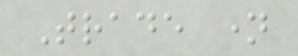Trade name
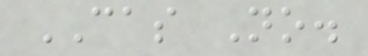CAS No.
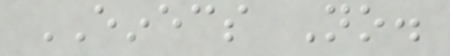EINECS No.
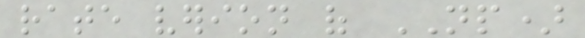rate verion of NP)
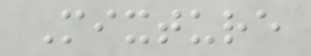Mixture
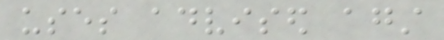uses advised against
